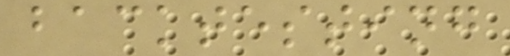backtesting
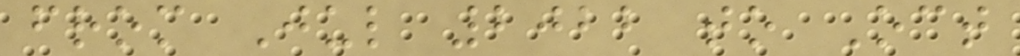from Jul 2022 to Oct
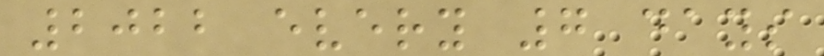2022 every 7 days
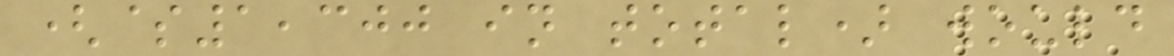($1,300 in total) would
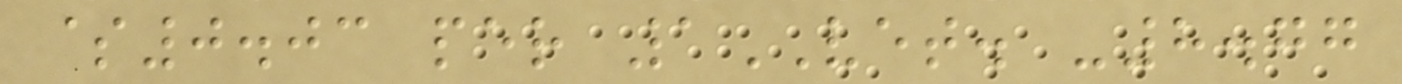$0.03 per 1VET. -8.77
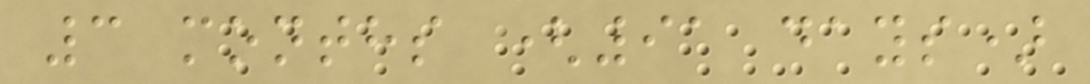3 months (91 days)
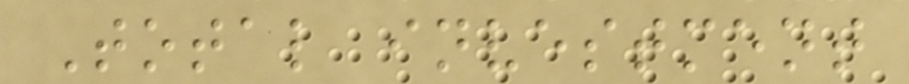Total investment
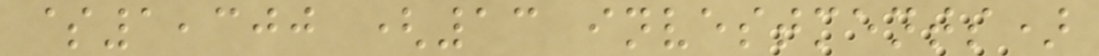$1,300 (13 investments)
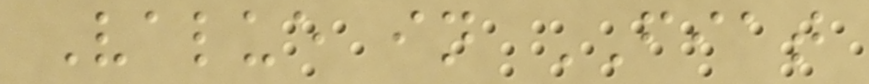Value in FIAT
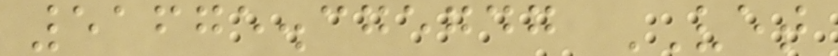51675.375747 VET
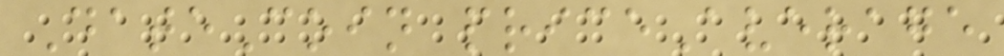DateCoin priceAverage
